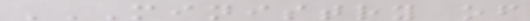MINISTRY OF
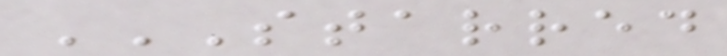STARRED
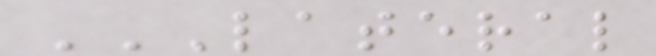LATERAL
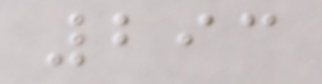293
